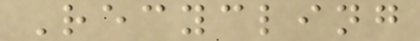Recycling
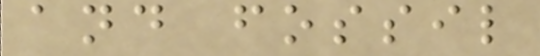and fossil
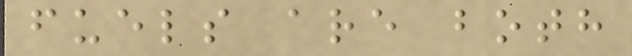fuels are both
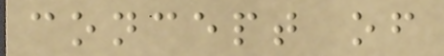concept of
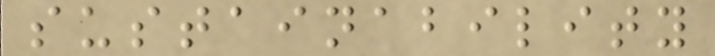sustainability
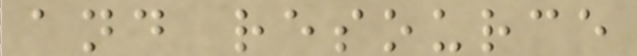and resource
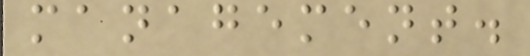management.
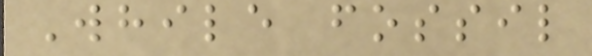While fossil
